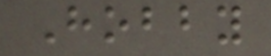Hobby
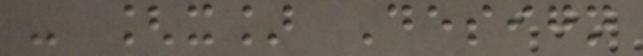- [x] Design
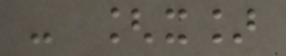- [x]
